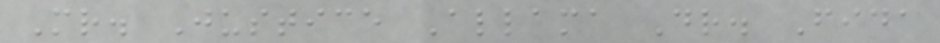Mr. Justice Allama Dr. Fida
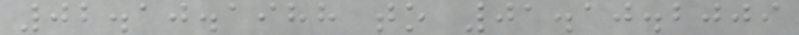02.10.1988 to 01.10.2009
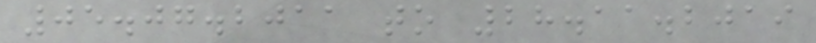05.07.2011 to 28.11.2019
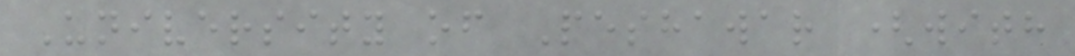University of Peshawar (with
